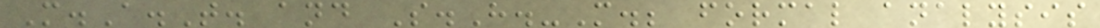M.A.T. and S.H.-M.; formal analysis
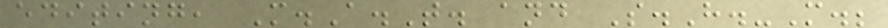editing, M.A.T. and S.H.-M.;
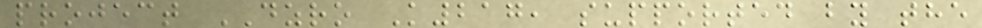project DZRO K217, supported by the
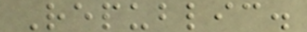Republic.
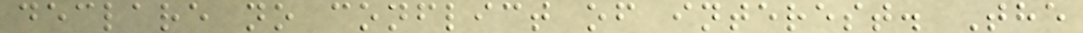declare no conflict of interest. The
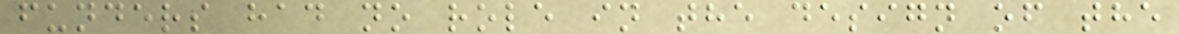funders had no role in the design of the
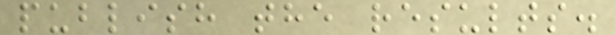publish the results.
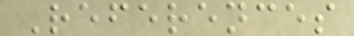References
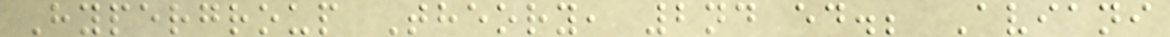Hypergroup Theory, 2nd ed.; Aviani
